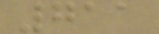711
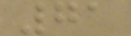71
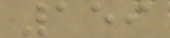159
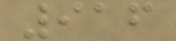916
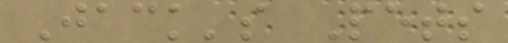Jack's Pets
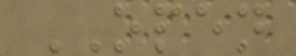OPEN
